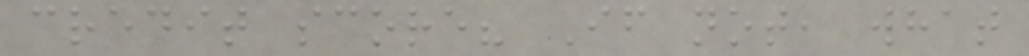credit score? If not, what
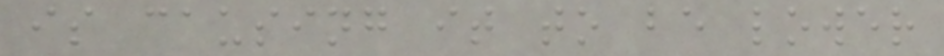is causing it to be lower
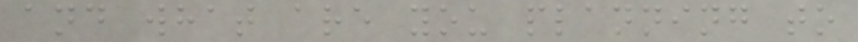and what are you planning to
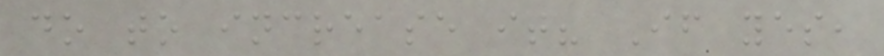do to increase it? If yes,
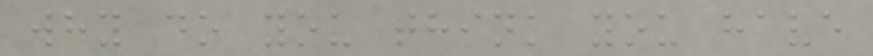why do you think you have
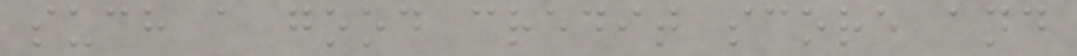such a good credit score and
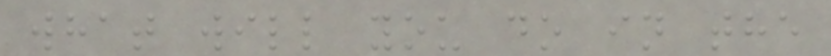what will you do in the
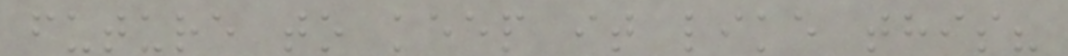future to keep it like this?
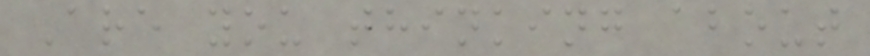Are you thinking about
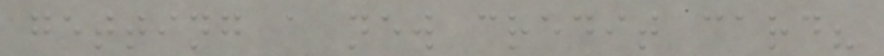getting a new credit card?
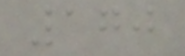170
